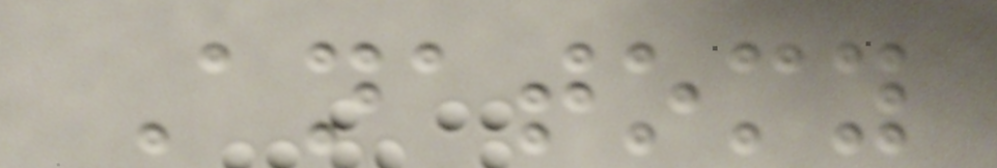Anatomy
